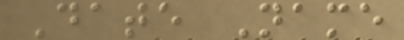Date Name
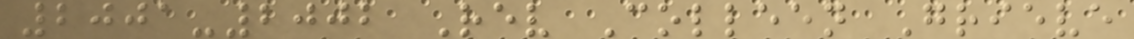2001-2002 Rev Colleen Grieve
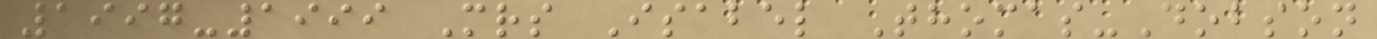1997-1999 Mrs Isabel Thomas-Dobson
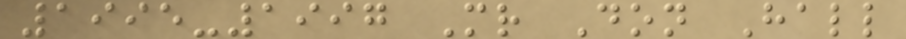1995-1997 Mr Don Hall
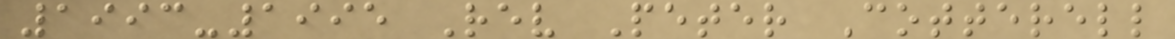1993-1995 Rev Peter Cotterell
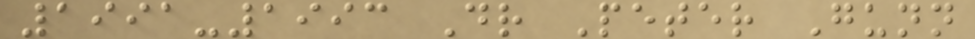1991-1993 Dr Peter Gunn
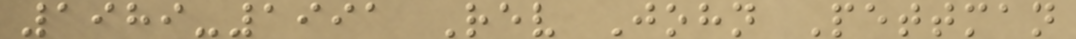1989-1991 Rev John Pettman
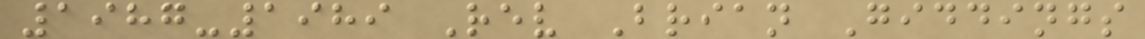1987-1989 Rev Brian Giddings
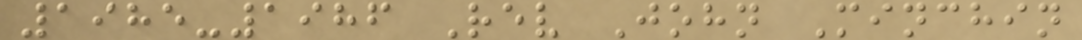1985-1986 Rev John Minchin
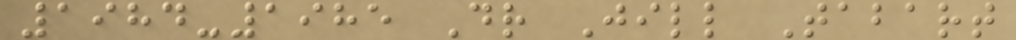1984-1985 Dr Jill Tabart
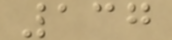137
